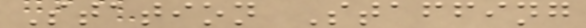Station Staffing
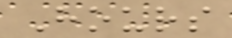Hours
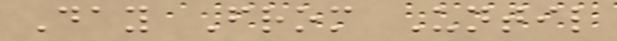Day From Until
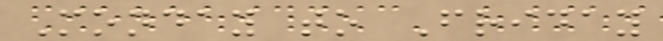Monday to Friday
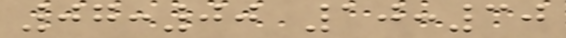07:00 10:30
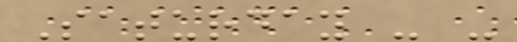Saturday - -
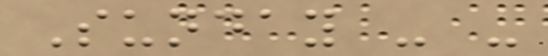Sunday - -
